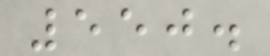550.
